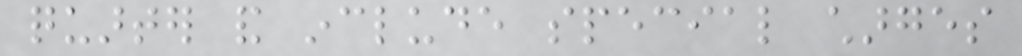quarter and include special charges
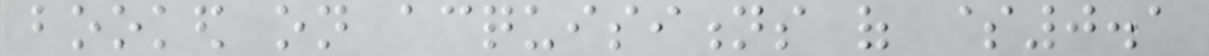booked on acquisitions of $0.1
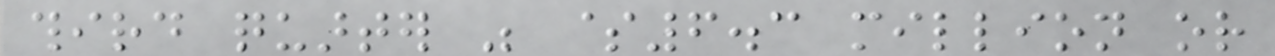third quarter was $6.3 million or
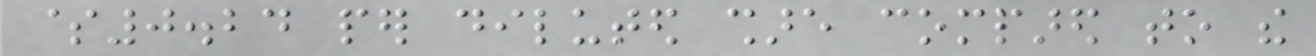$0.24 per diluted share compared to the
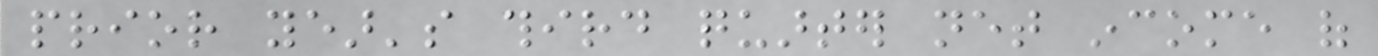prior year's third quarter net income of
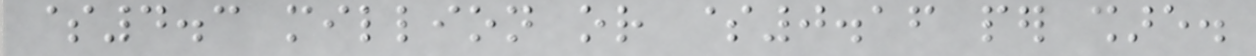$4.3 million or $0.16 per share.
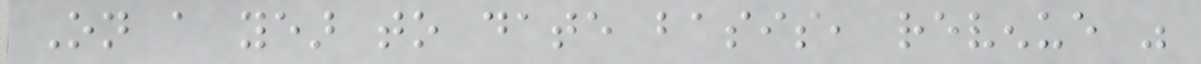On a year to date basis, revenue was
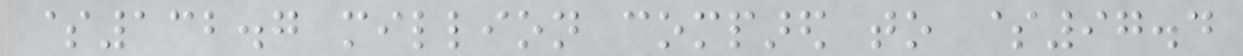$132.7 million compared to $97.4
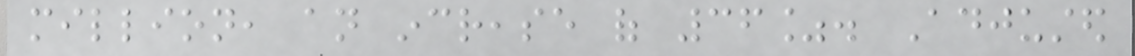million, an increase of 36%. Adjusted
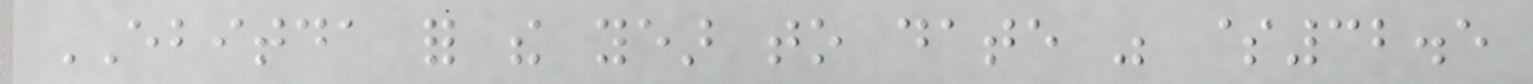EBITDA for the year to date was $32.5
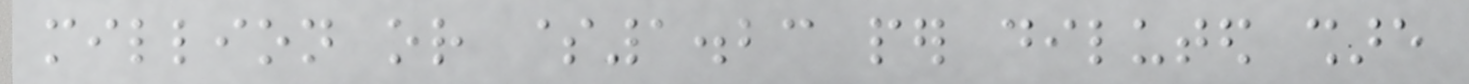million or $1.23 per diluted share
